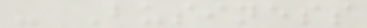- Business
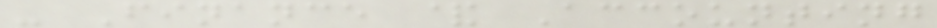- Finance & Accounting
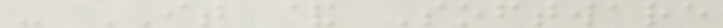- IT & Software
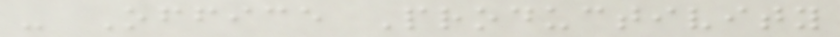- Office Productivity
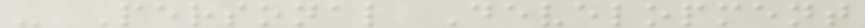- Personal Development
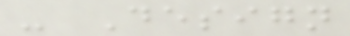- Design
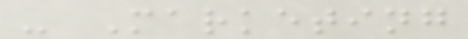- Marketing
